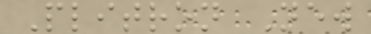Plitron New
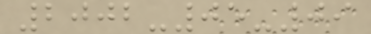2002-05-09
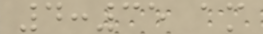4:35 am
